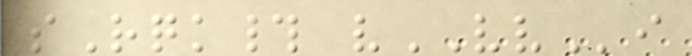sRqk# vVVi
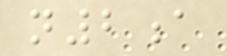n2a
